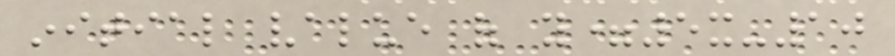initial value of y=5x-10
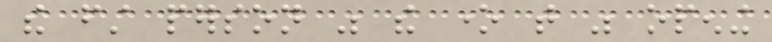the first person was the one that was opening
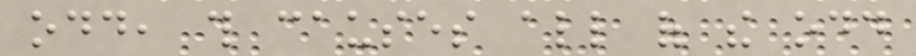odd, this causes all of the odd
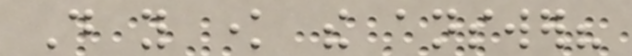Do you know the answer?
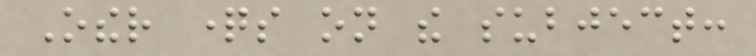Other questions on the subject:
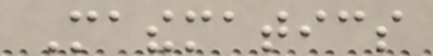Mathematics
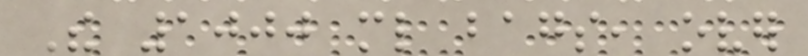The 1000 ml bags, over
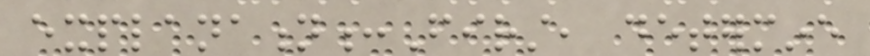explanation:First, determine
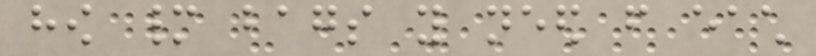how many bags you need from each
